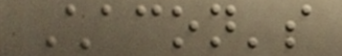Chacon's
